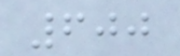600
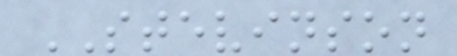STEVINSON
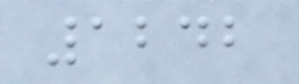1242
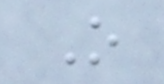O
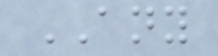ANY
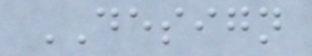DESIGN
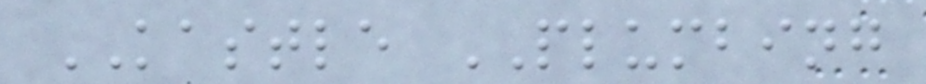KASTLE PLUMBING
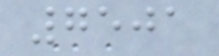7501
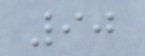90
